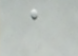a
